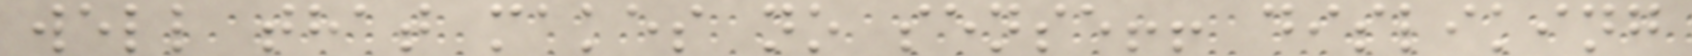well that makes no sense!! disliking
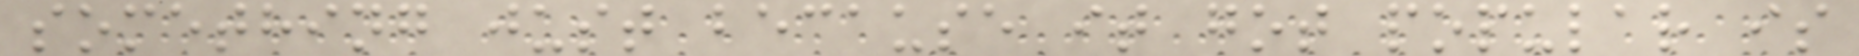something just because it got popular is
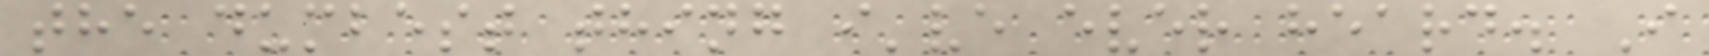the dumbest thing i've ever heard. I
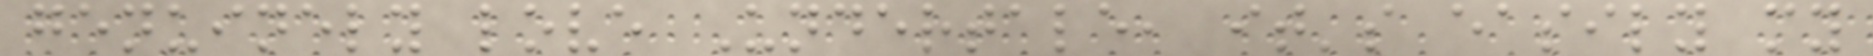genuinely love Undertale, it's easily my
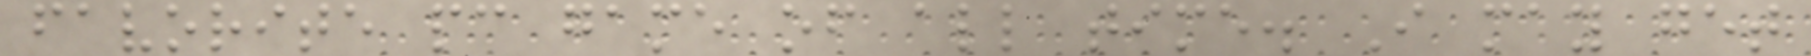favorite pc game of all time. I may get
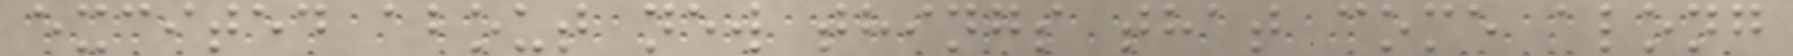excited about new things that come along
